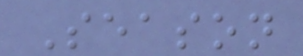Season
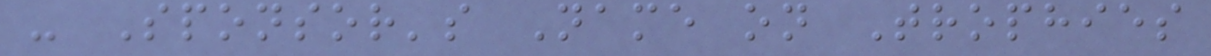- Sponsor's Name on Trophies
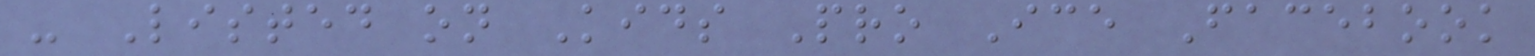- Listed on Kids Pro Ice Facebook
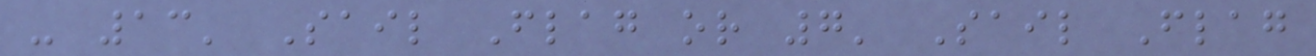- 13' Sail Flag or 7' Sail Flag
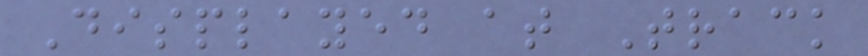Displayed at Track
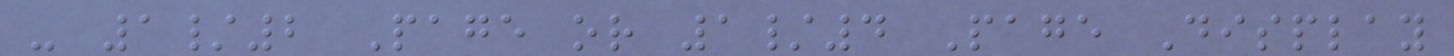- 1/2 Page or 1/4 Page Display
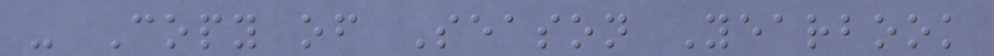- Copy of Season Yearbook
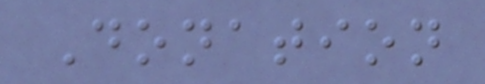Donation
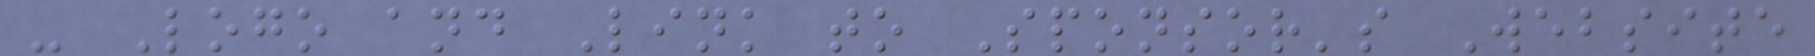- Logo and Link to Sponsor's Website
